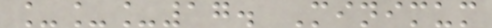___17. Minimum
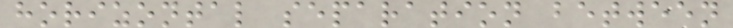horizontal separation between
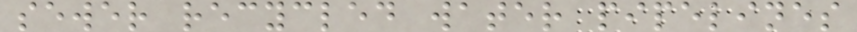sewer recycled water pipelines
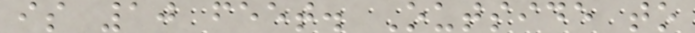is 10 feet. Outside to
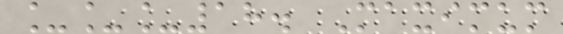___18. Maximum
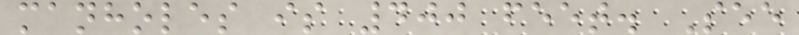manholes is 400 feet. See
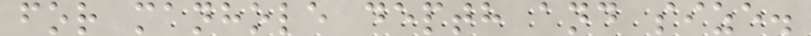for manhole depth and size.
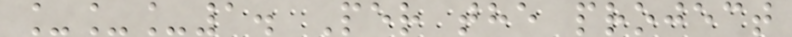___1. Per the project
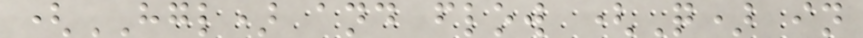(HGL) and flow (Q) in
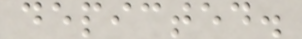depicted.
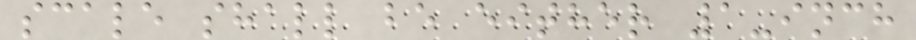scale shall be either 1-inch
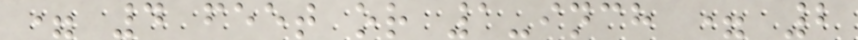= 4 feet or 1-inch = 2
